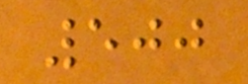500
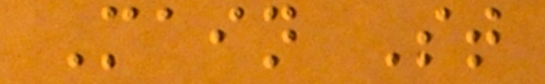Main St
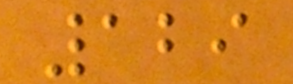129
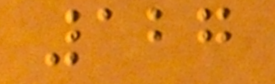127
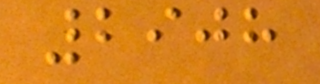2908
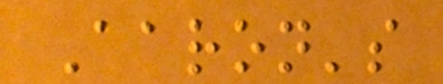Aaron's
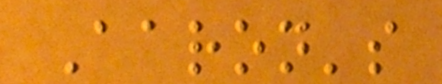Aaron's
